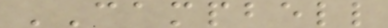CAMPBELL
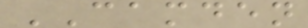CAMDEN
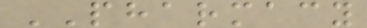PHARMACY
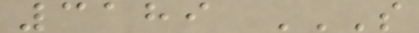3189 S
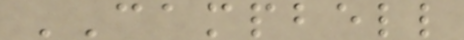CAMPBELL
